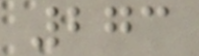273
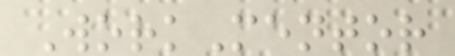WorkMentor
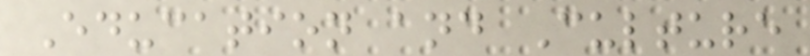Education and Culture
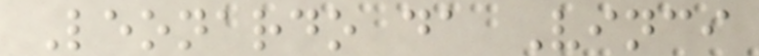Leonardo da Vinci
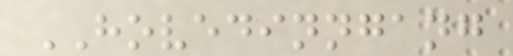HOVEDINNGANG
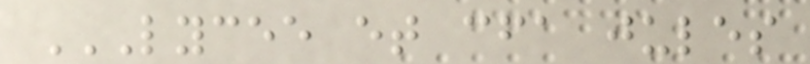LYCEE ET CFA JULES
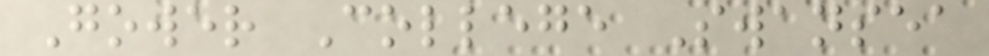Gower College Swansea
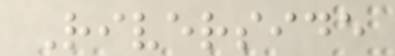Riverside
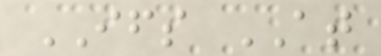IFS AT
